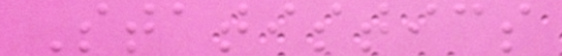Statistics
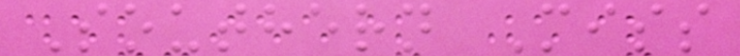Southern Miss
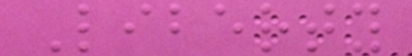Liberty
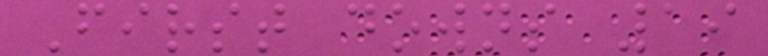First downs 19
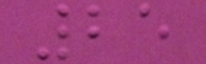25
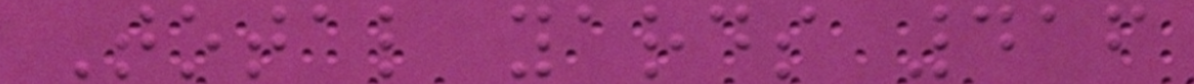Total yards 416
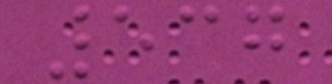537
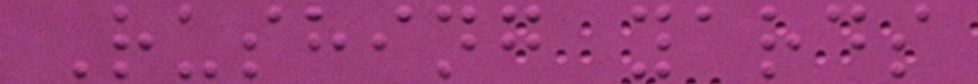Rushing yards
